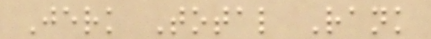Jerk Total Rank
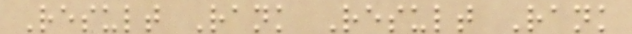Result Rank Result Rank
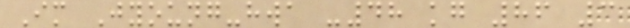Im Jyoung-hwa -48 kg 86 3
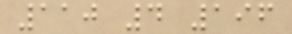110 4 196
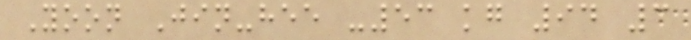Yoon Jin-hee -53 kg 94 3
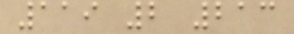119 2 213
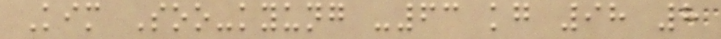Kim Soo-kyung -63 kg 98 8
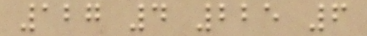127 4 225 6
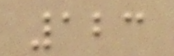123
